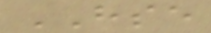HSE
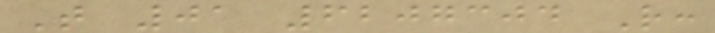T 01 6207304 R:
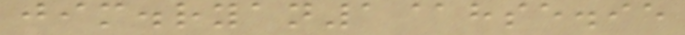jim.ryan1@hse.ie
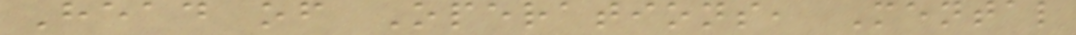Head of Operations, Mental
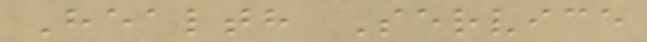Health Service
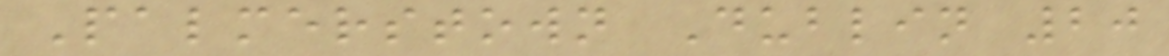Palmerstown Dublin 20
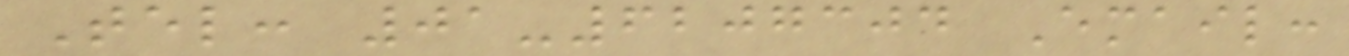Tel: 01-6207304 Email:
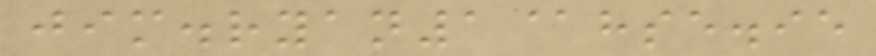jim.ryan1@hse.ie
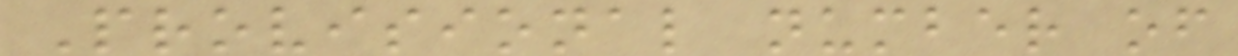Provisional number of
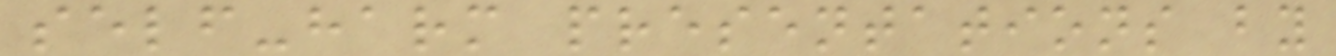self-harm presentations by
